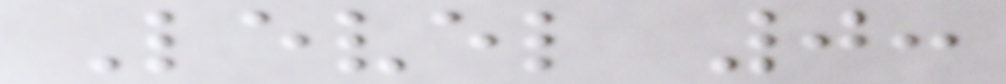Level 0:
